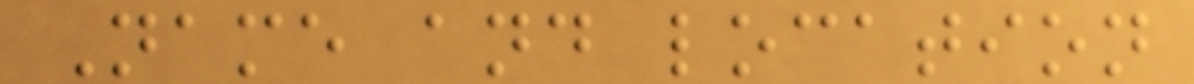Name and location
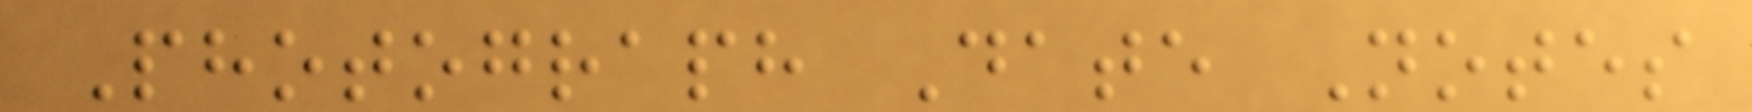Photograph Date Notes
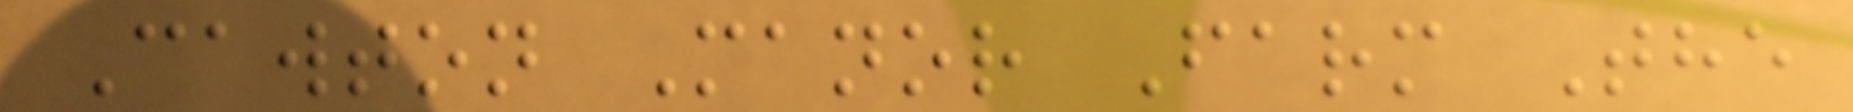Cawton Manor Farm The
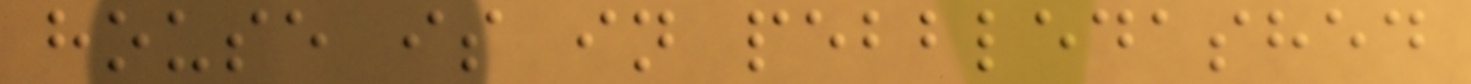house is in pebbledashed
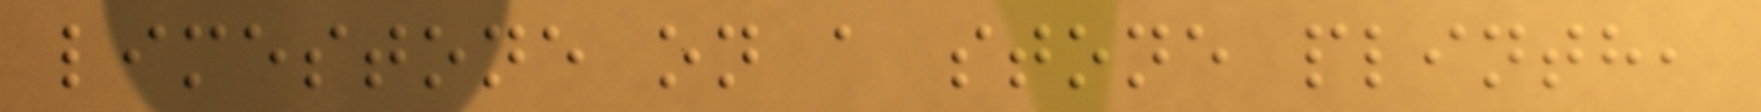limestone on a stone plinth,
